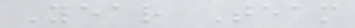Year Team
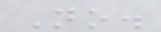No.
